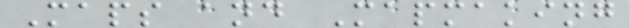Maps and Mapmaking
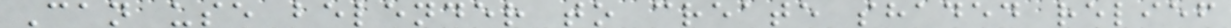Can use belender to create shaded relief
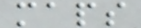maps
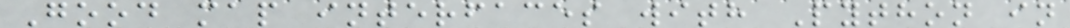Good map interfaces with Python in
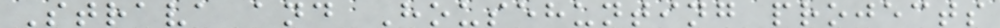Strava and Househunting projects
